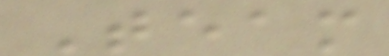Team
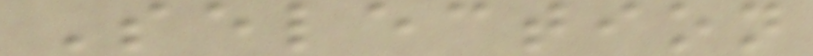Selection
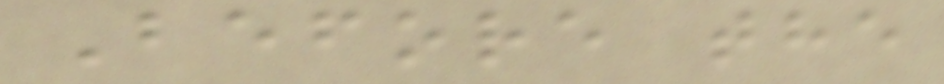Before the
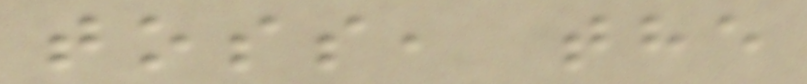toss, the
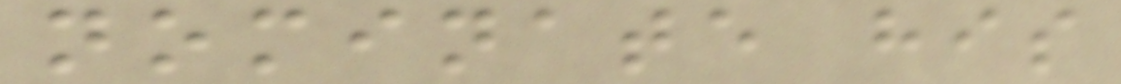nominate his
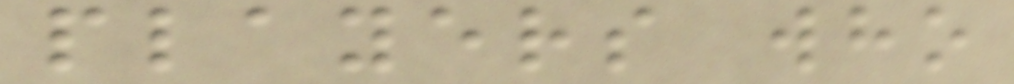players who
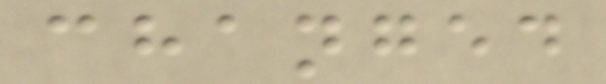changed
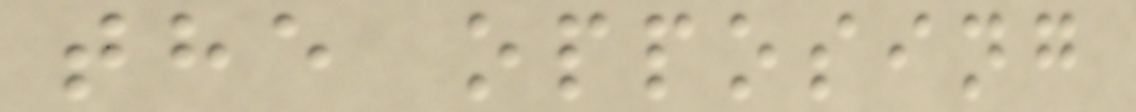the opposing
